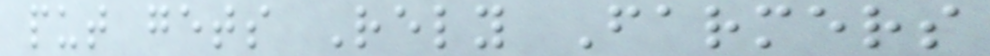put gets Rely Farmers
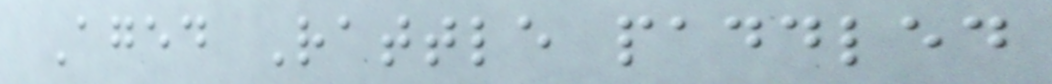Aged Rattle paddled
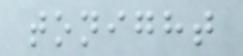tonight
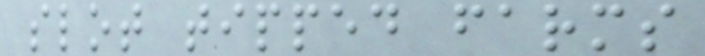slot tipped farms
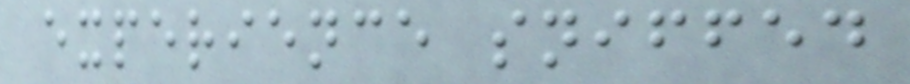experience sniffed
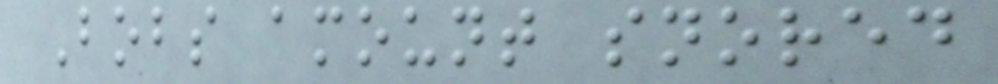Bobs amount snored
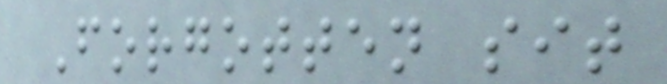Forgotten sit
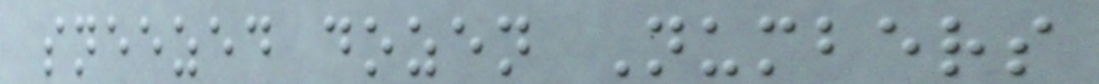sneezed dozen Numbers
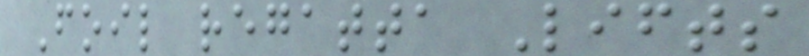Foil regatta Lifts
